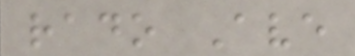rado Ave
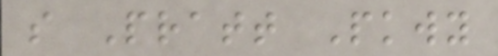s Pratt Pkwy
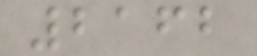2162
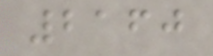2160
